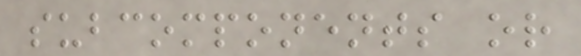subcomponents or
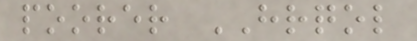poorer HRQOL
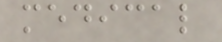medical
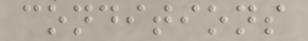conditions
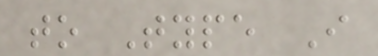to Type I
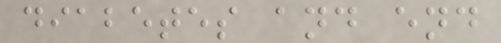diabetes and end
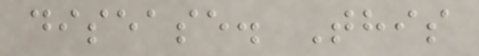disease. This
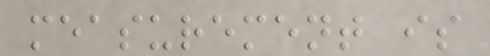measurement is
